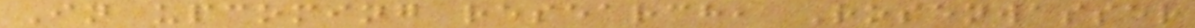In upcoming research, Rosenwasser
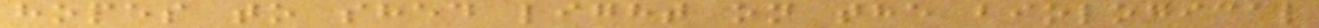hopes to shed light on the biological
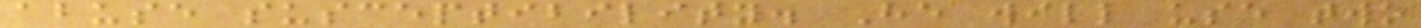abuse susceptibility. He will use two
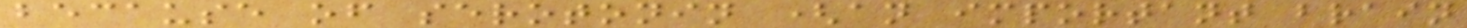because of serotonin (an important brain
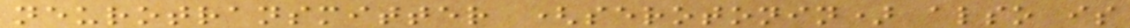neurotransmitter (serotonin) also is
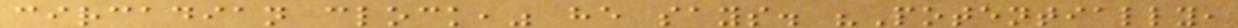circadian clock," he says. "Potentially,
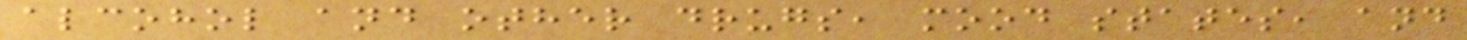alcohol and other drugs, mood states, and
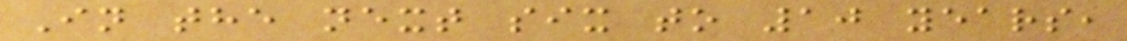In the next six to 10 years,
